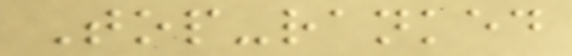Top-ranked
